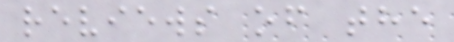reviews of the
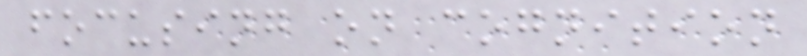focusing on cognition
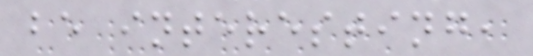be interesting,
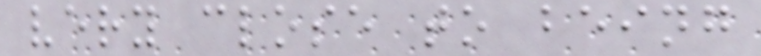very close to being
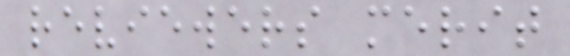reviewers merit
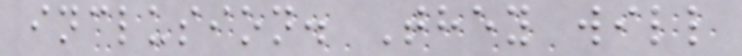inclusion. They will
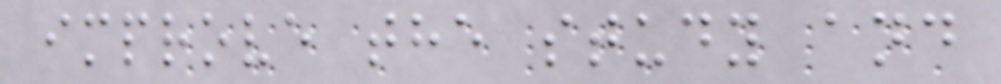improve the study and
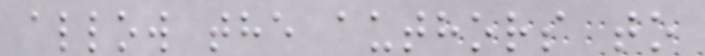allow the authors to
